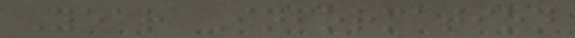Year Information
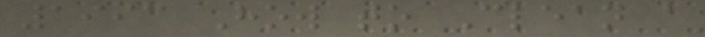1993 How to Clean a
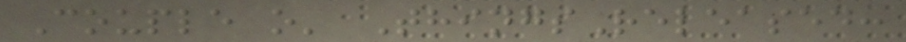Couple o' ThingsReleased:
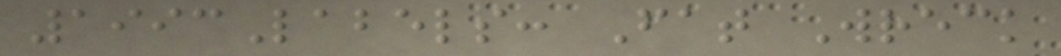1993Labels: Fat Wreck
